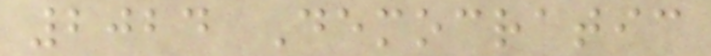2024 Democratic
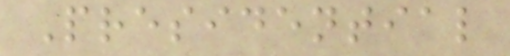Presidential
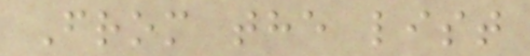From the list
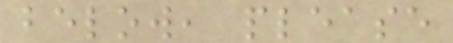below, please
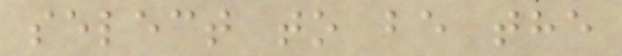select to be the
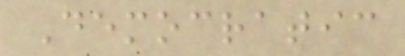Democratic
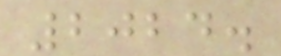2024.
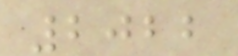2022
